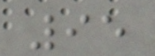95
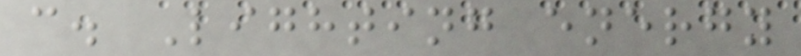c. Lighting energy
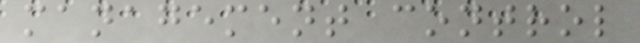management control
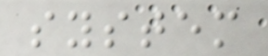system
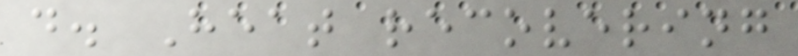d. Heat recovering
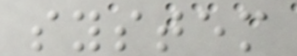system
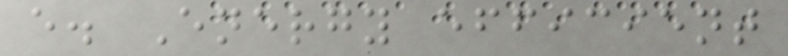e. Energy efficient
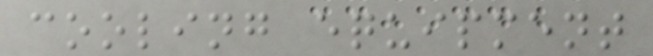cooling equipment
